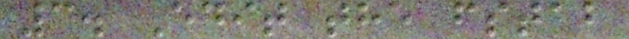3. Edit the fstab
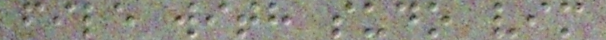file with sudo vim
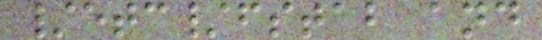/etc/fstab and
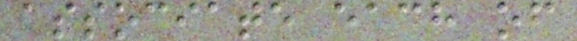associate each of
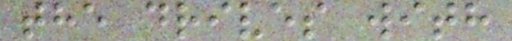the drives with
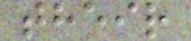their
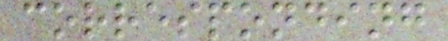corresponding
